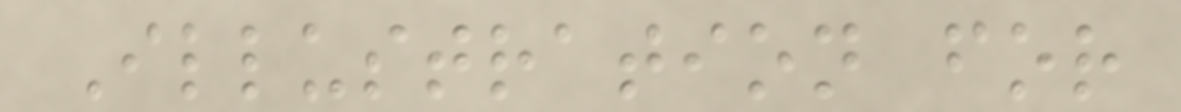Illustration for
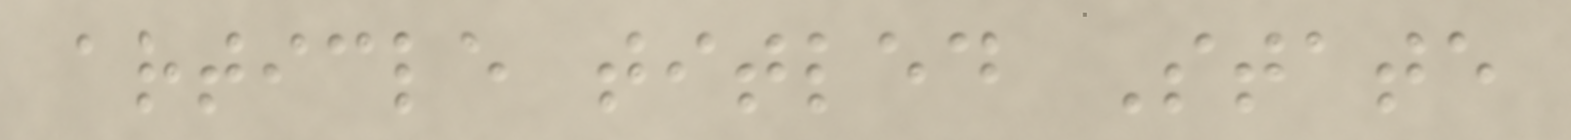article titled State
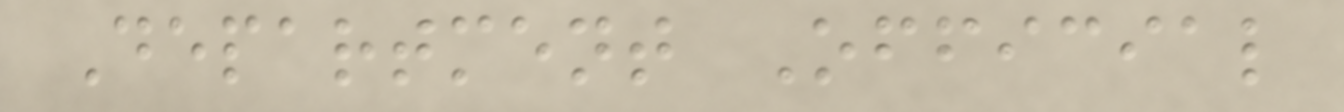Department Official
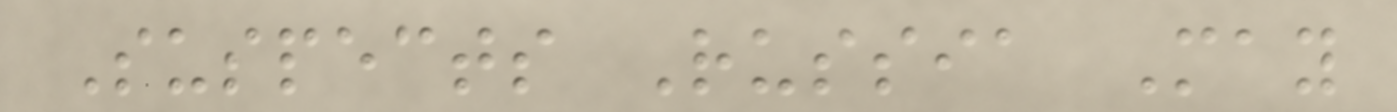Suspects Russia May
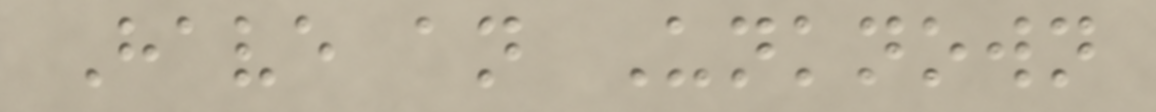Have an Unknown
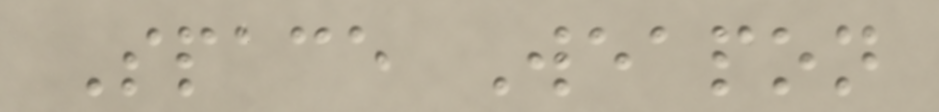Space Weapon
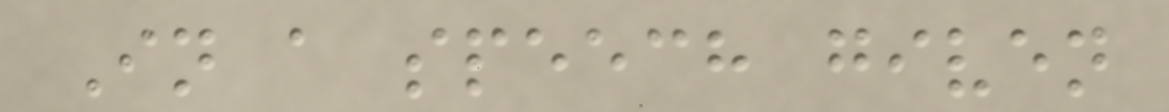In a speech given
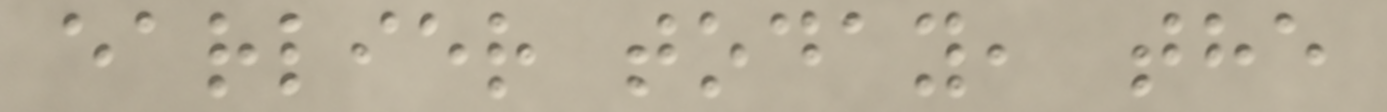earlier today, the
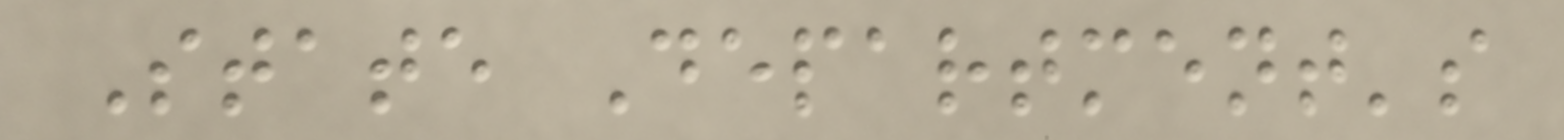State Department's
